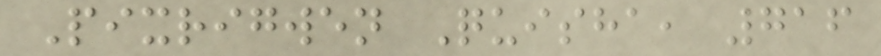Pixrigwen Quisha, 716
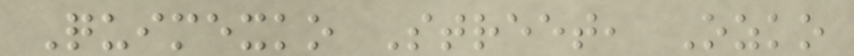Quimexko Street, Ozko
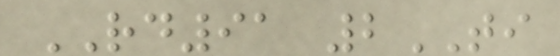RD91 2TI
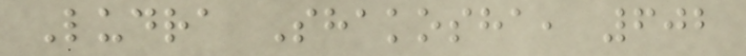Ludra Shakosha, 602
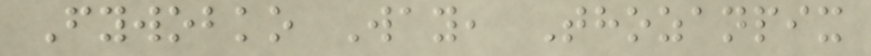Fywobko Way, Thozanpix
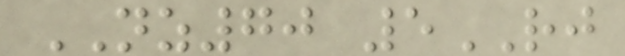NZ70 5RJ
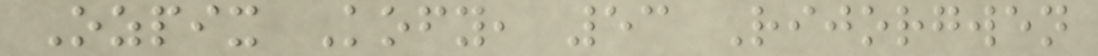Ozpix Kofy, 53 Rijorgwen
